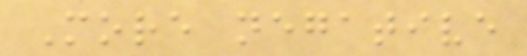More negative
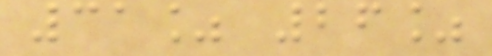31% 26%
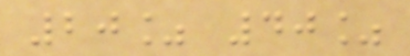20% 40%
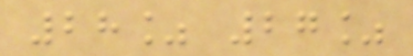28% 27%
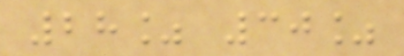28% 30%
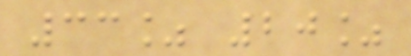33% 20%
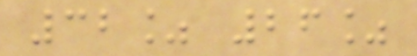32% 26%
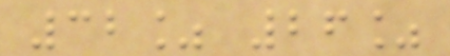32% 26%
